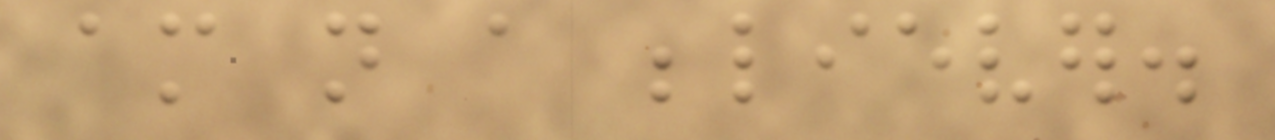am not a believer.
